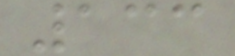133
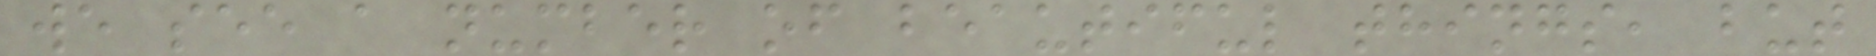we see a number of beautiful things, but
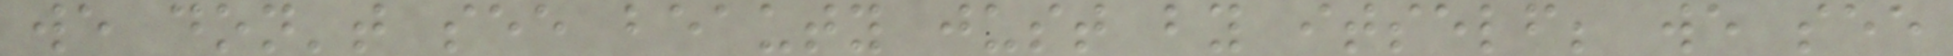we don't see beauty just by itself; we see
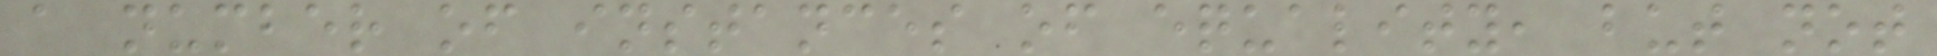a number of instances of equality, but not
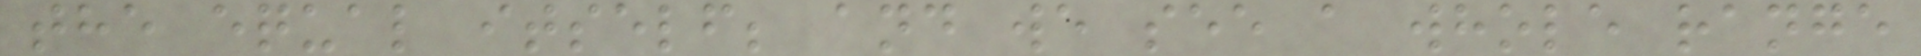the equal itself; and we see a whole range
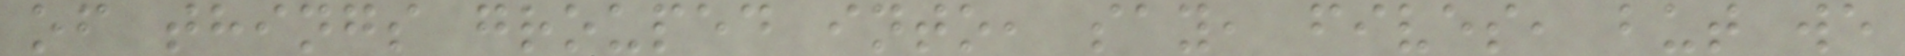of things grouped into, say, fives, but we
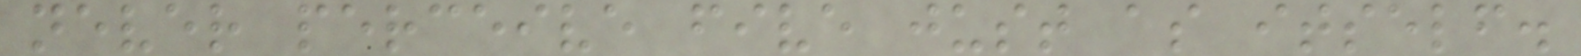never perceive five just as itself.
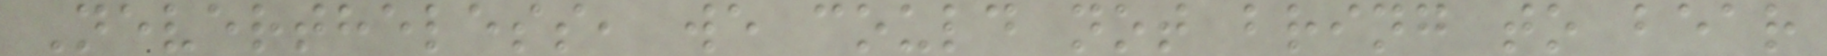Nevertheless, we could not bring to bear
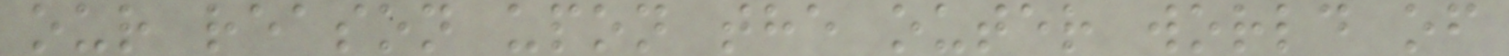our reason upon the outer world of
